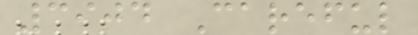3904 Careful
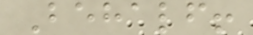Behalf!
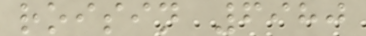roisin 6980
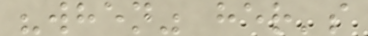"when" her's
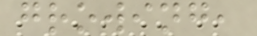growing,
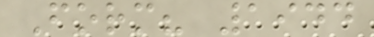Form? 1944
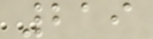219
